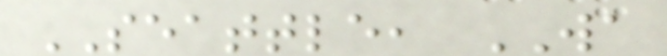SEATTLE, WA
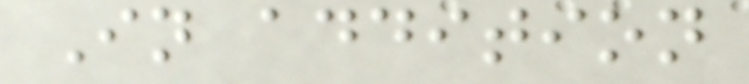In addition
